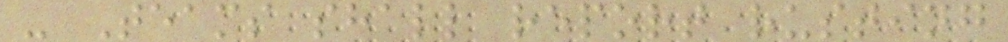- Teams shall report rusting
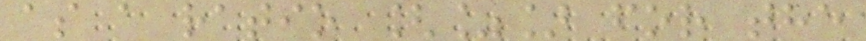as a ratio [%] for the
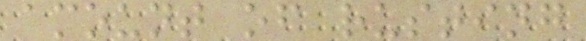amount of rusting
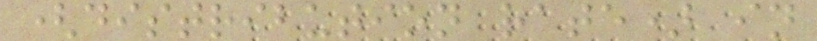(distribution rate) in
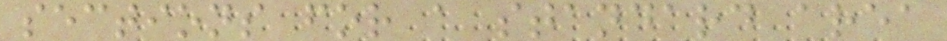sections for a standard area
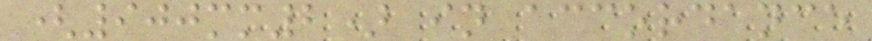(900mm2) in accordance
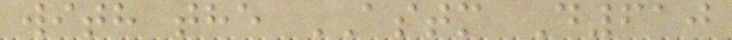with the ASTM D610
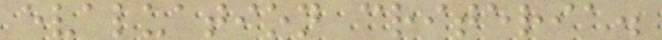evaluation criteria.
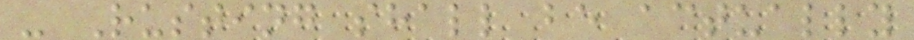- Rusting shall be actually
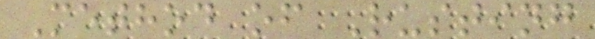Method of Rusting
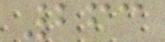263
